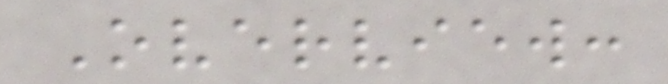Overview:
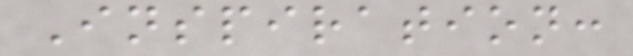Inspiration:
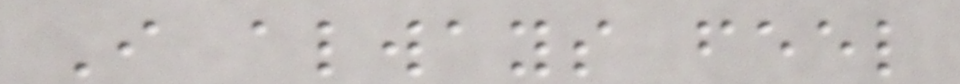I always feel
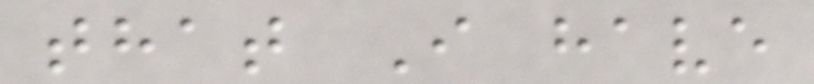that I have
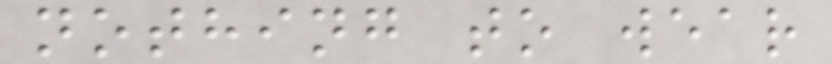nothing to wear
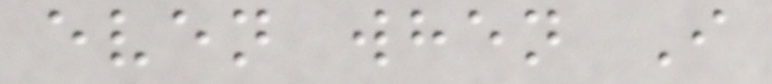even when I
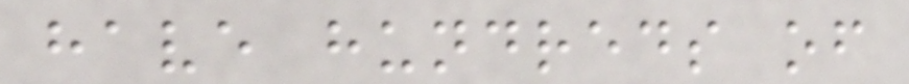have hundreds of
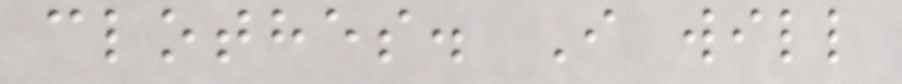clothes. I will
